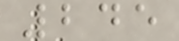245
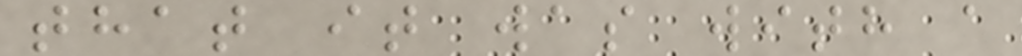that it was with a
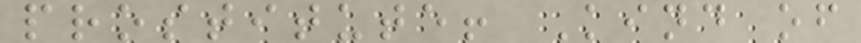prostitute! Kind of
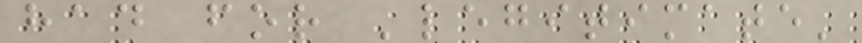had for 'legitimate'
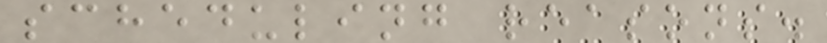scheduling reasons.
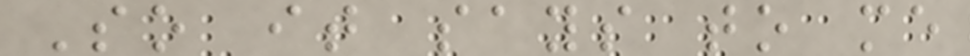So it says to me
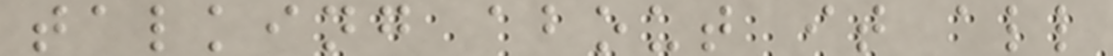talking about it all
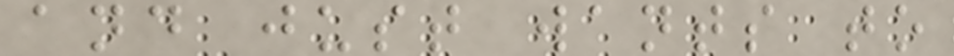and just wants to
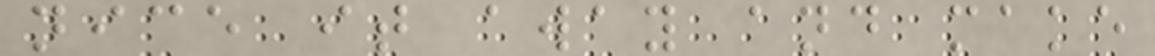nice it away and make
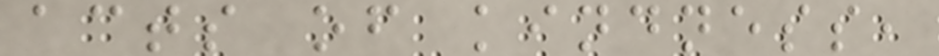acts of kindness,
